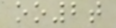oo2t
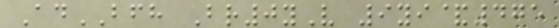AdBFH Br0yV 9yi&475
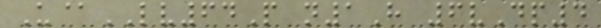U@LV64P n1H 6vDp4
